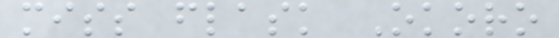miss flask Okoro
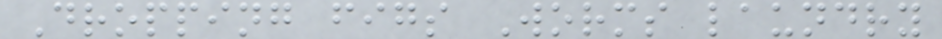Dropping figs Worms laundry
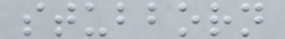stubborn
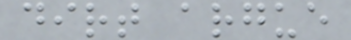dirt argue
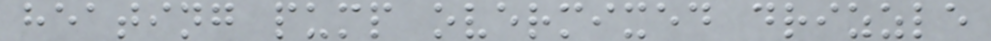heating pump overmixed drizzle
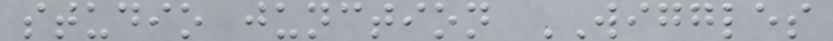studio junction WIGGLES
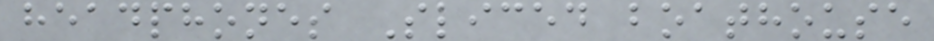headphones Sliced boathouse
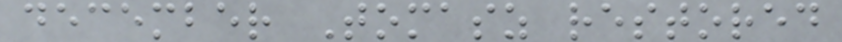december Tomasz restored
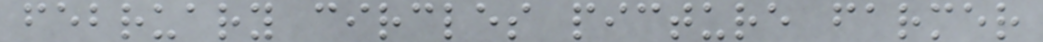february circles picture farmer
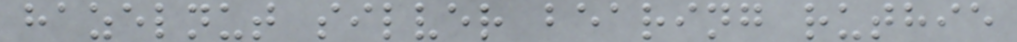hazelnut silver bearing ruthie
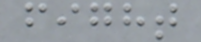fight
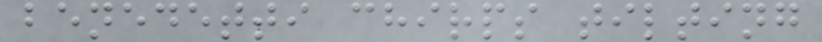benedetti chirps tilting
